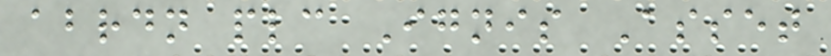abrdn plc Ignis Asset
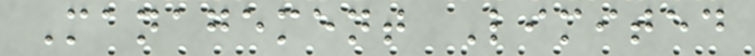Management Limited
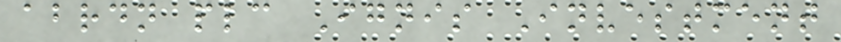abrdn plc Ignis Investment
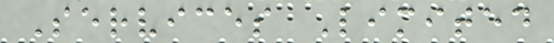Services Limited
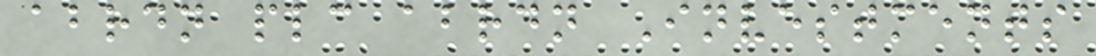abrdn plc abrdn Investments
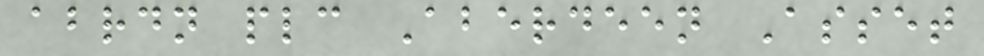abrdn plc Aberdeen Asset
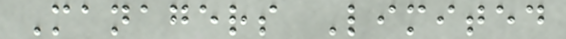Managers Limited
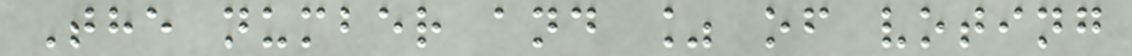The number and % of voting
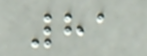81
